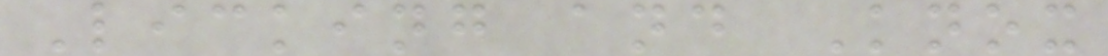Licking and Knox
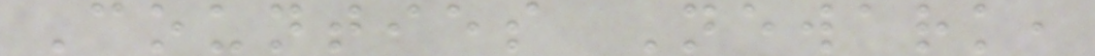Counties Newark,
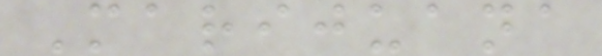Marijuana
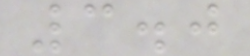3.0
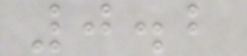0.2
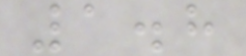1.8
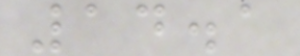14.1
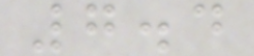7.4
